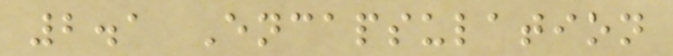2.1 Encapsulation
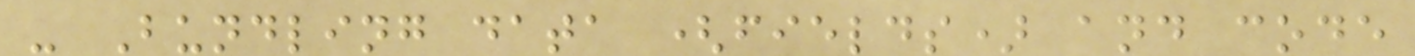- Bundling data (fields) and code
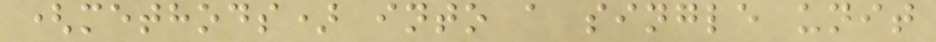(methods) into a single unit
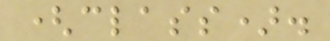(class).
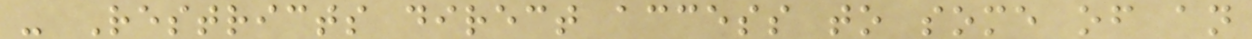- Restricts direct access to some of an
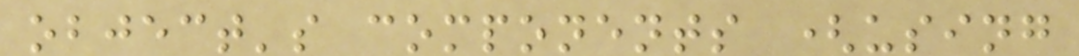object's components (using
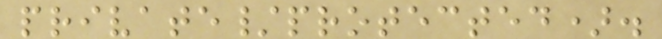private/protected).
